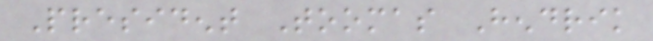President Toomas Hendrik
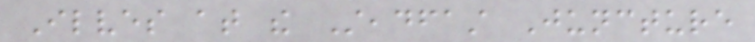Ilves at the Steadfast Juncture
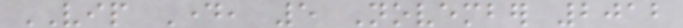VIP Day, 5 November 2012
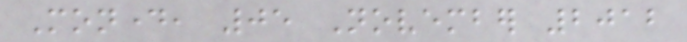Monday, 05 November 2012
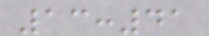13:41
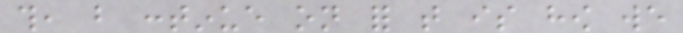this, but continue on for that is how we
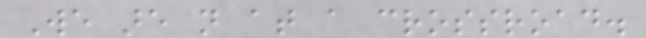We are not at a crossroad.
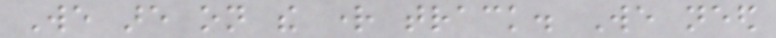We are on the right track. We need
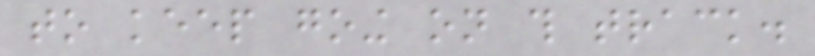to keep going on this track.
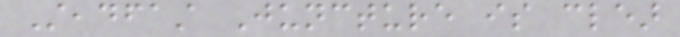Steadfast Juncture is clear
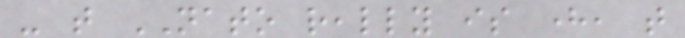- that NATO really is here, that
